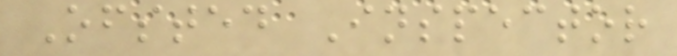Ofsted Inspector
